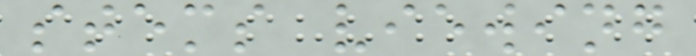stems viewing
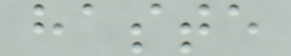haste
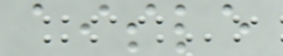aisle
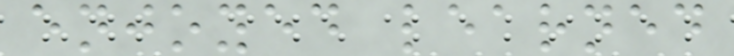enjoyed learned
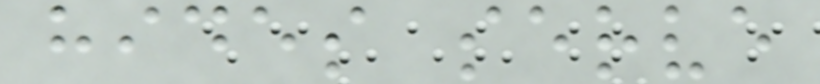hides serve
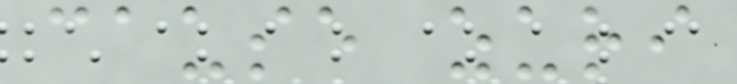cause zuri
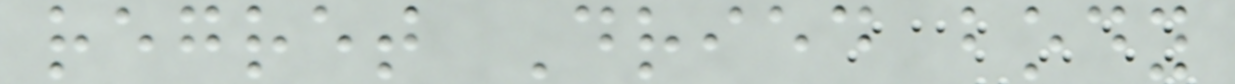regret Dried body
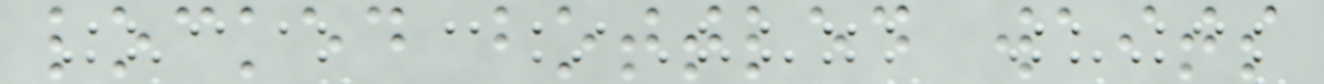locked bottled waits
